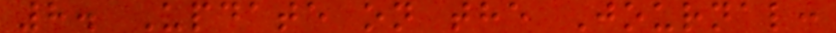8. Update on the Journal:
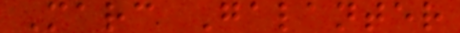Marc Galanter
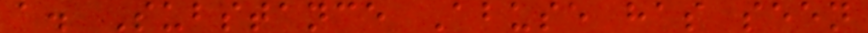a. Substance Abuse has seen
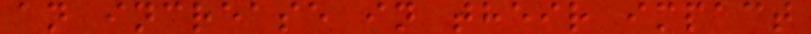an increase in their impact
